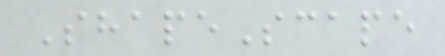ShapeScape
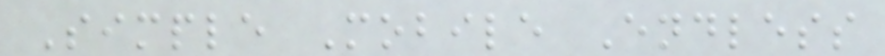Simple Mobile Endless
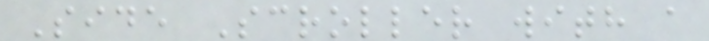Side Scroller with a
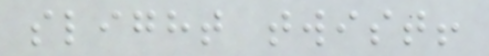slight twist!
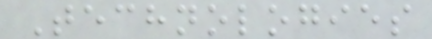Technologies
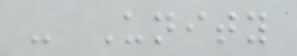- Unity
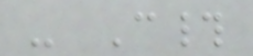- C#
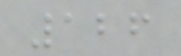126
